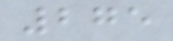275
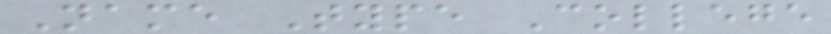Name Type College
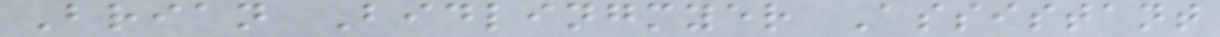Brian Bidlingmyer Assistant
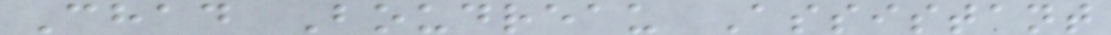Chad Boudreau Assistant
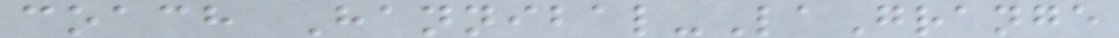coach Hannibal-LaGrange
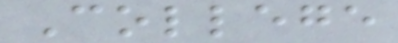College
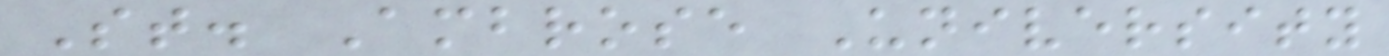St. Ambrose University
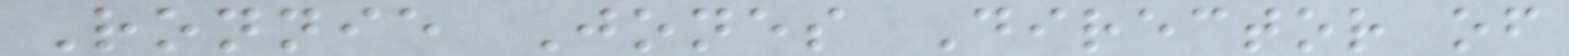Ronnie Jones Director of
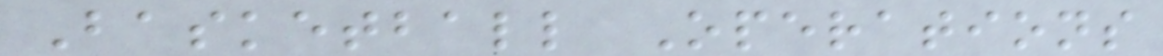Basketball Operations
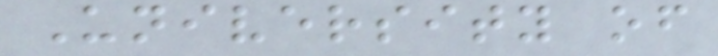University of
